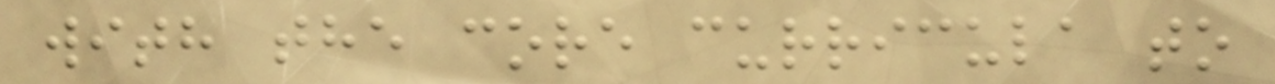with the core curricula to
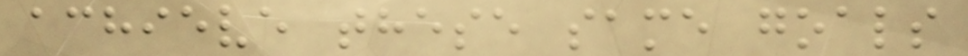achieve these same goals
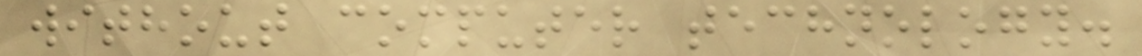without computer technology.
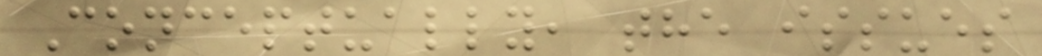Conceptually, the issues
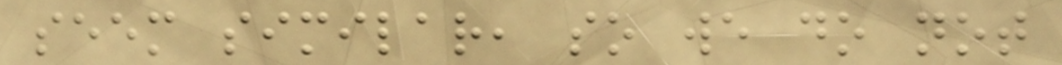seem similar, so we do not
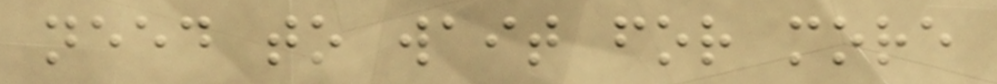need to wait for more
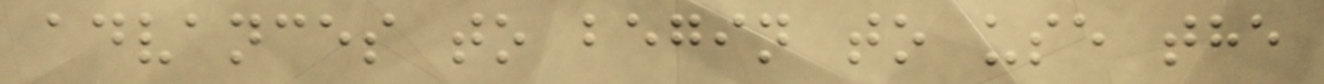advances to begin to use the
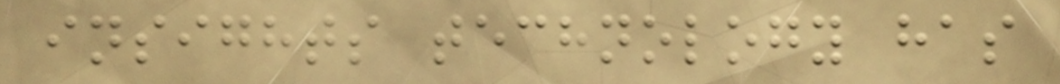insights technology has
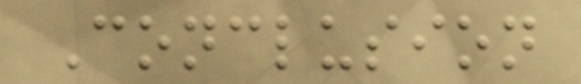Conclusion
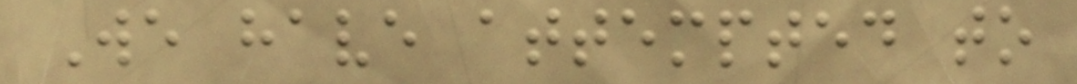We have attempted to
